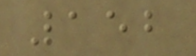152
